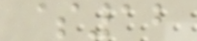$12
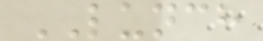LUNCH
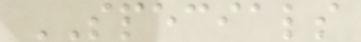SPECIALS
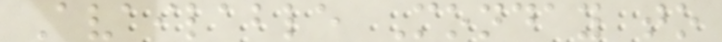Available Monday to
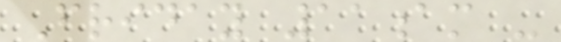Friday 11am -
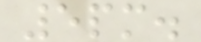5pm.
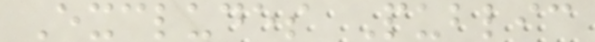Excludes Public
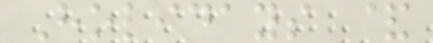Holidays &
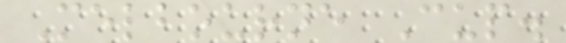Melbourne Cup.
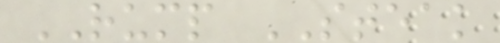RUMP STEAK
